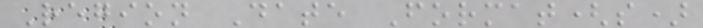Region Date Format(s)
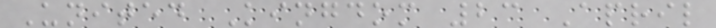United Kingdom 23 April
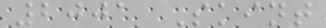2001 Skint
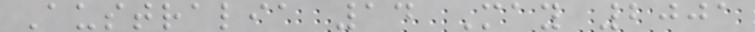Australia 14 May 2001
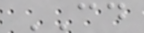CD
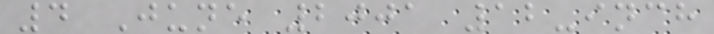4 June 2001 12-inch
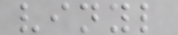vinyl
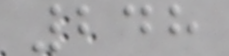248
